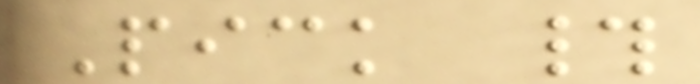Pick #
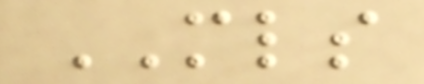MLS
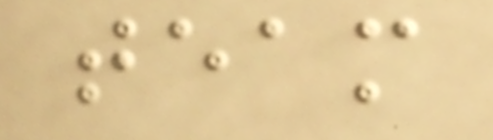team
